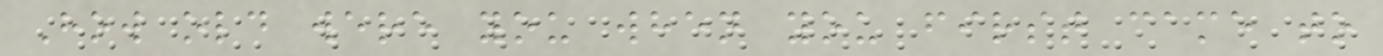How old were you when you first came to
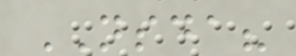NSDA?
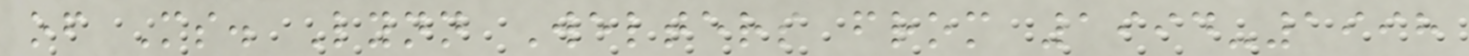of Ms. Lynn Welters from 1994-1998
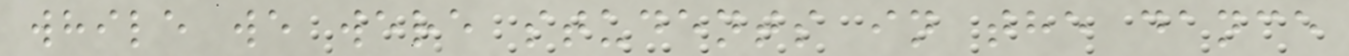while we were students in the dance
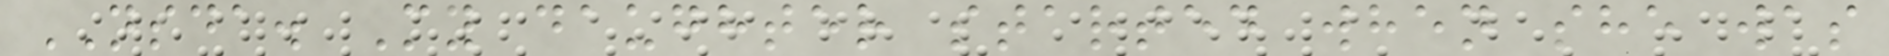NSDA. My daughter started when she was
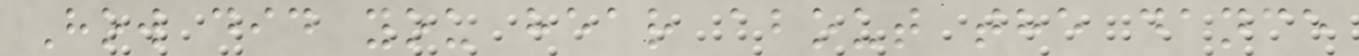How did you hear about the dance
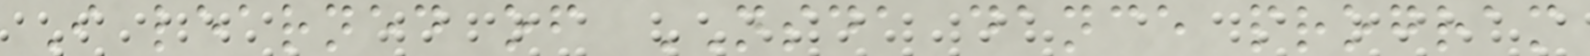I learned of NSDA dance program
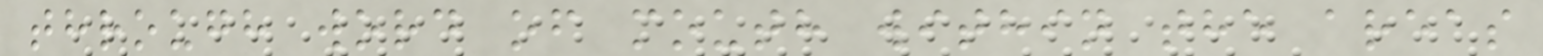through word of mouth within the areas
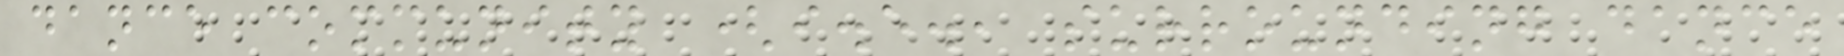dance community (i.e., surrounding dance
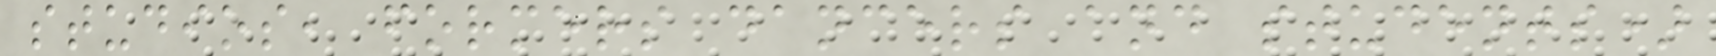studios, formers dancers and students)
